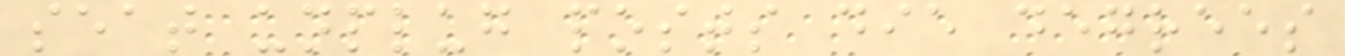seat unplug posts die degrees
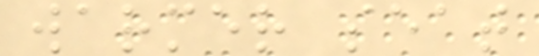warmer seat
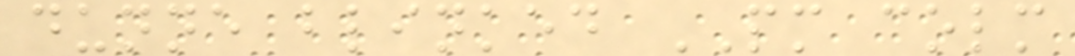dunne blinked PM colm
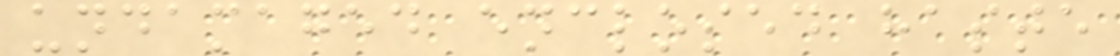undamaged enclosed haste
